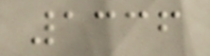1336
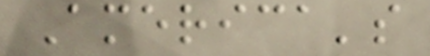America's
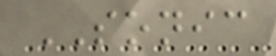SONIC
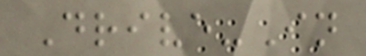Drive-In
